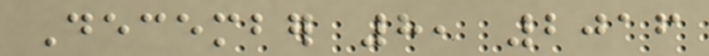December 8, 2016
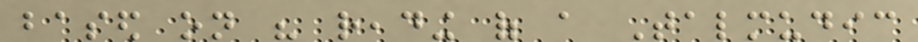based on his reading of a Talmudic
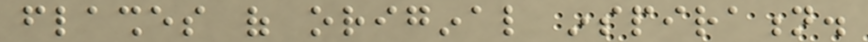flashes of original inspiration.
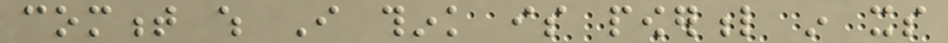comment which I think is powerful in its
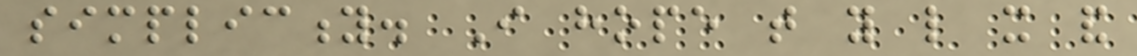simplicity. I hope that you like it and
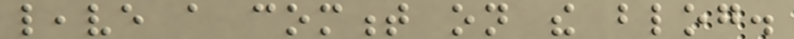leave a comment on the blog.
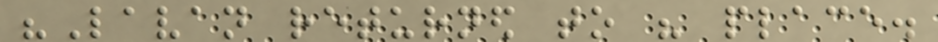"Lavan returned to his place.
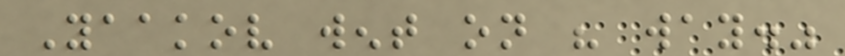Yaakov went on his way."
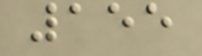155
